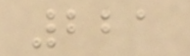221
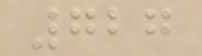727
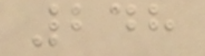248
